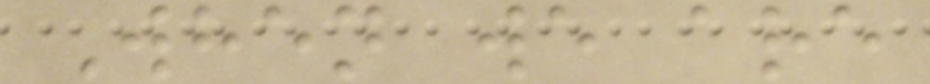When we are
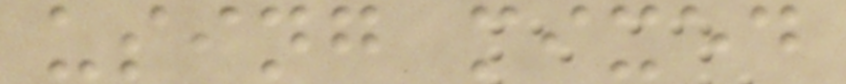using mixed
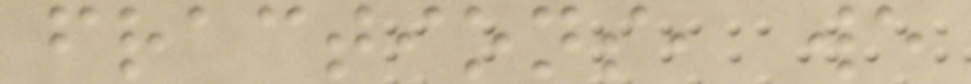fractions, we
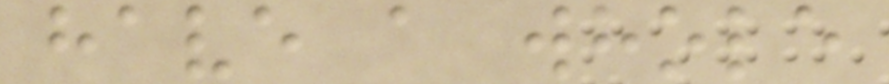have a whole
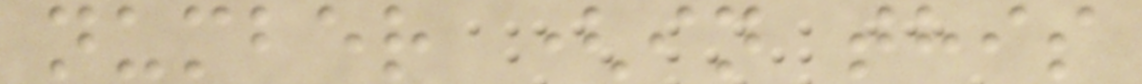number (in this
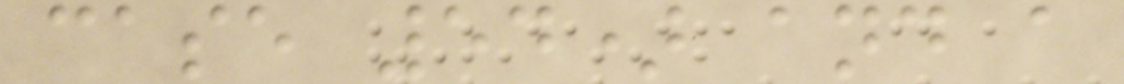case 54) and a
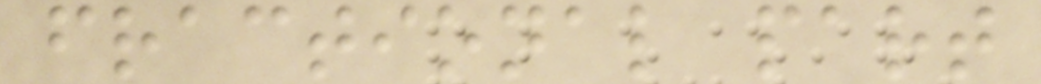fractional part
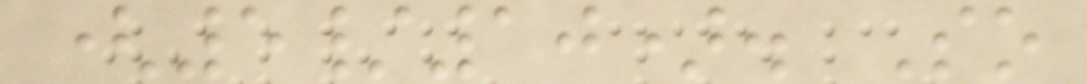(5/10). So
